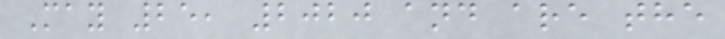May 25, 2020 and are the
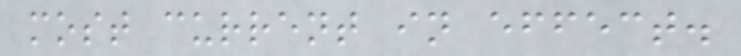most current in effect.
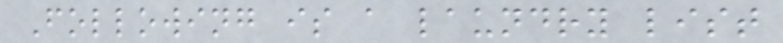Following is a laundry list
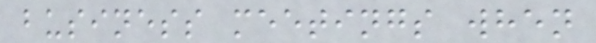business meetings when
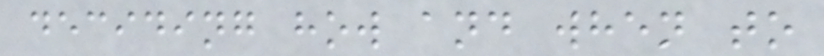deciding how and when to
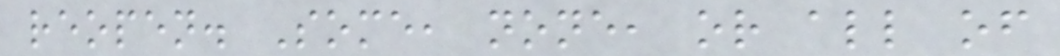reopen. Some, none, or all of
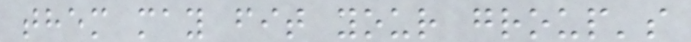them may fit your group's
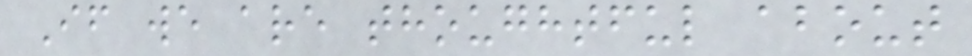If we are thoughtful about
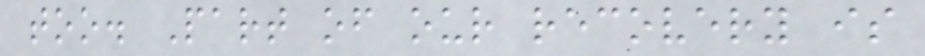too. Part of our recovery is
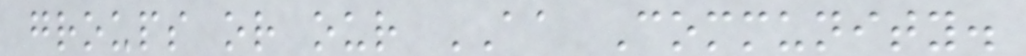groups or our AA Community.
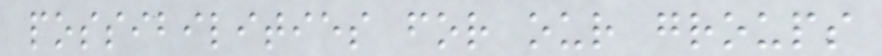possibilities for our groups
